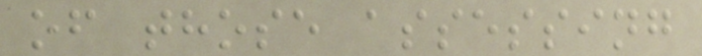of those assessing
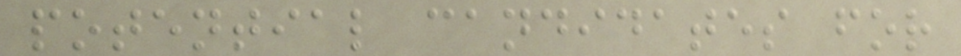potential candidates for
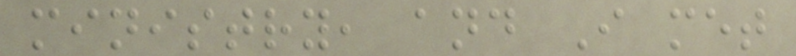ministry, and I met
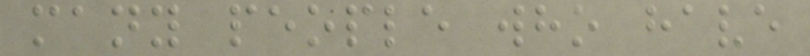many people who have
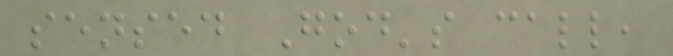sensed God's call,
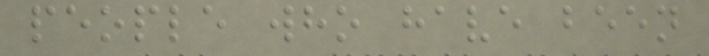people who have been
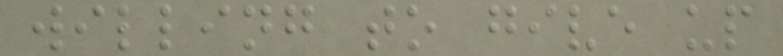willing to give up
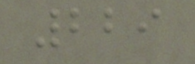229
